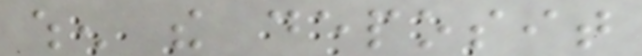when the deposit
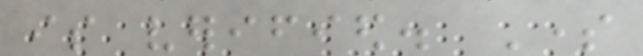is verified. Some
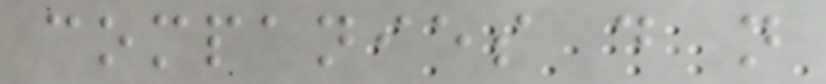companies do not
